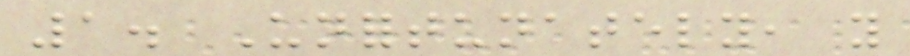1. Unfortunately, you
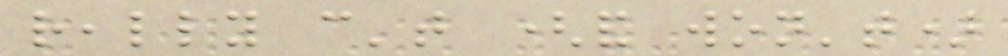really can't (and won't)
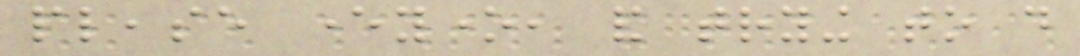please everyone, and trying to do
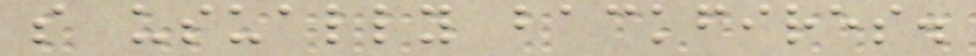so usually backfires.
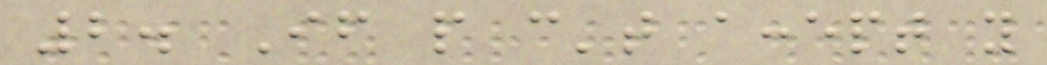2. If people can't accept you
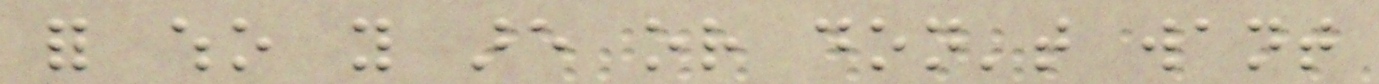for who you are or don't want
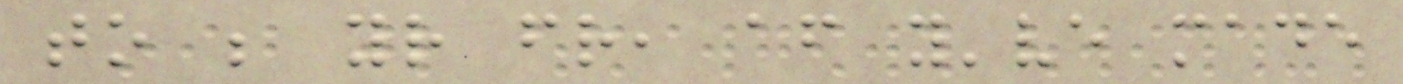to be your friend, after you've made
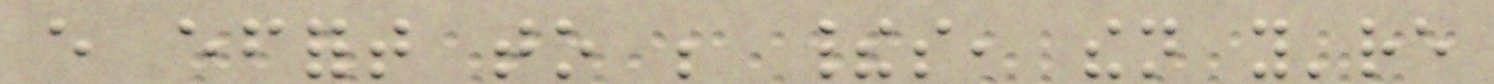every effort to be theirs, then you're
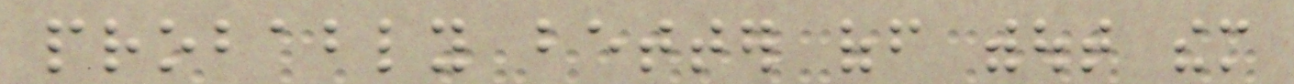probably better off without them
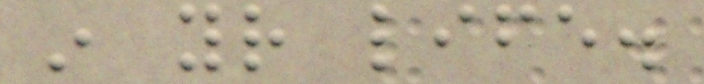in your life.
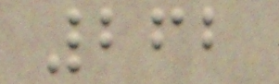262
